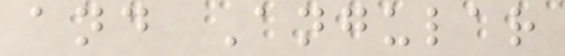and Angular
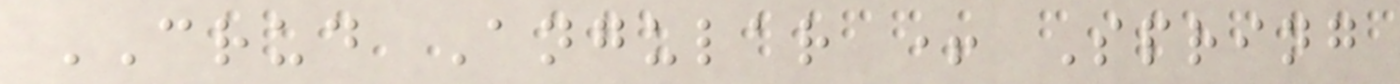CRUD Angular + Spring
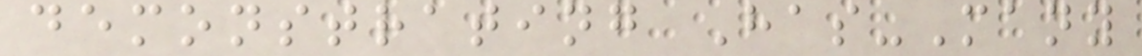demonstrating Has-Many
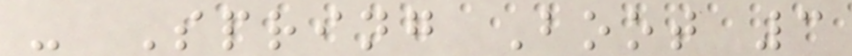- Spring Boot 3
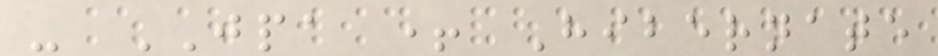- JPA + Hibernate
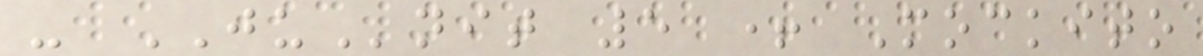- JUnit 5 + Mockito
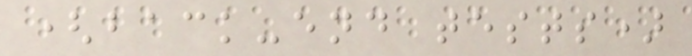(back-end tests)
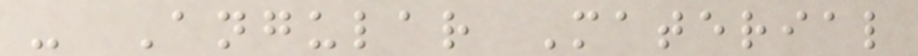- Angular Material
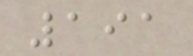191
